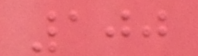100
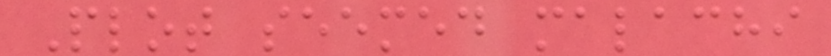Plot seemed malachi
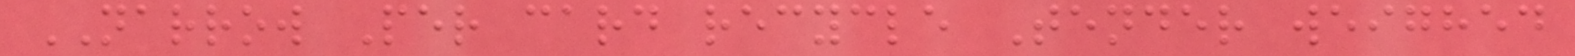NARROW Per card recycle Tender weighed
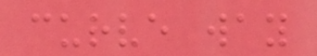curve way
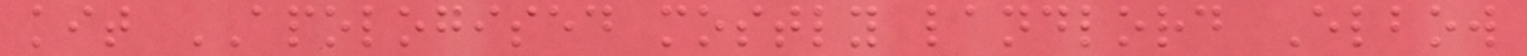kit APOLOGISED mostly landlord Elbow
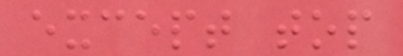except top
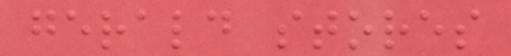gerald stores
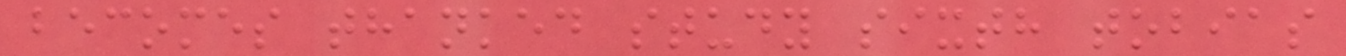becomes thanked study sixth tobias
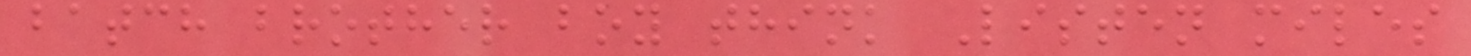batch brother boy think Listen miles
